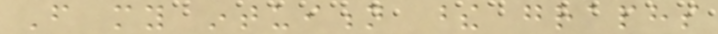From my intuition these graphs
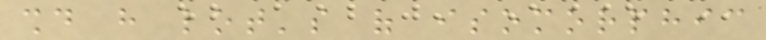should have lot's of isomorphic
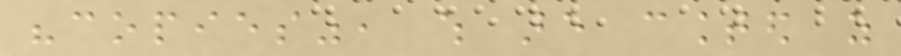"copies", which are counted as
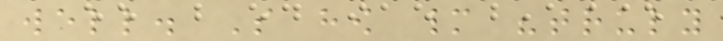well. So how many "truly
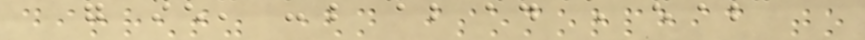diffrent" (not isomorphic to
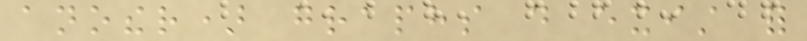another) graphs do exist for
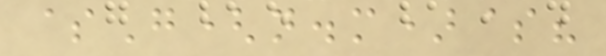$G(n.m)$?
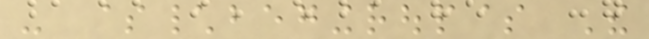- $\begingroup$ The
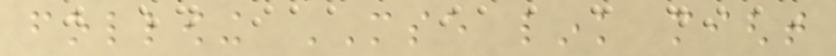following MSE link might
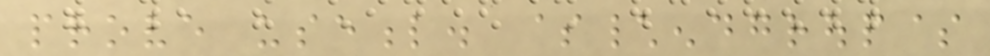prove useful. $\endgroup$
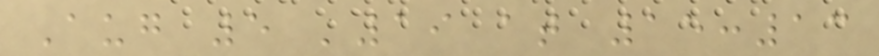Aug 5 '19 at 15:13
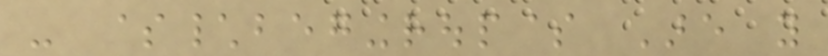- $\begingroup$ Are you
